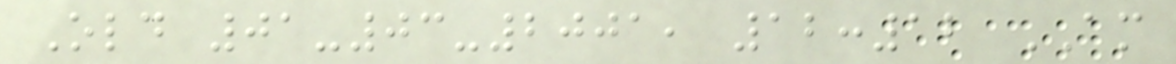Old 01-03-2001, 12:12 AM
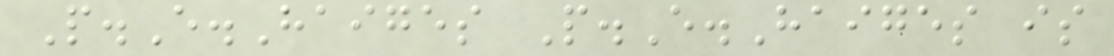P.E.Haiges P.E.Haiges is
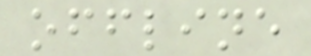offline
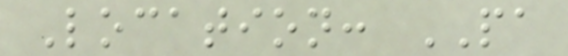Location: PA
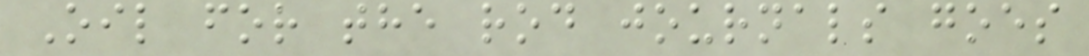Oil for the rod journals goes
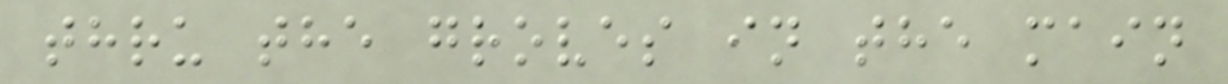thru the groves in the main
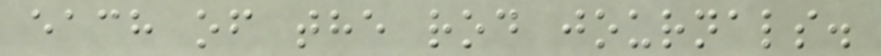each of the rod journals.
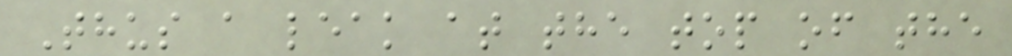Thus a leak at the top of the
